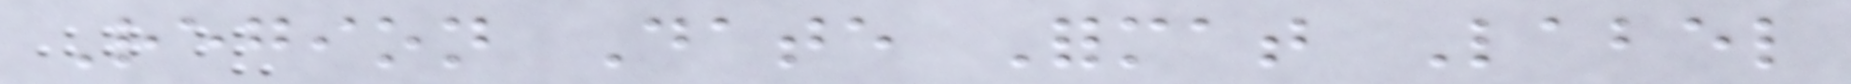Region Date Format Label
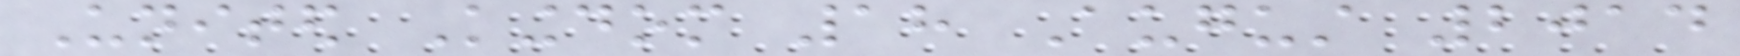United Kingdom 18 August 2014
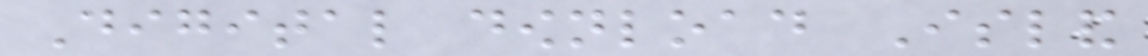Digital download Island
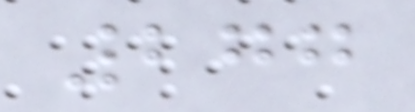277
